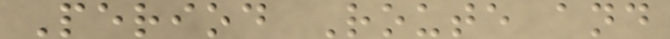Period Route and
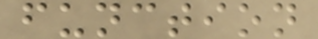function
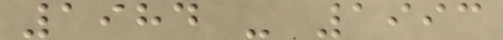1984 - 1993
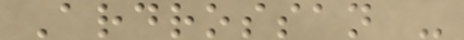Ardrossan -
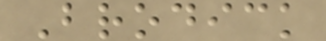Brodick
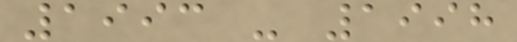1993 - 1998
